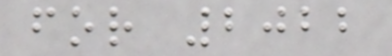for 2022
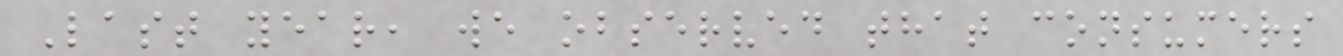Last year, we observed that consumers
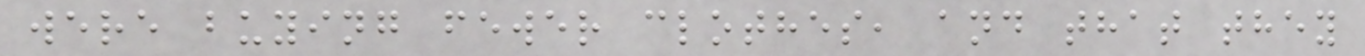were buying fewer clothes, and that they
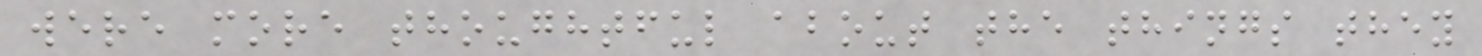were more thoughtful about the things they
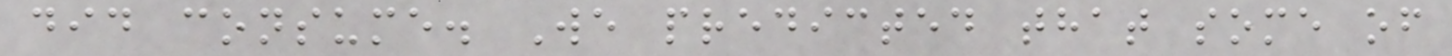did consume. We predicted that some of
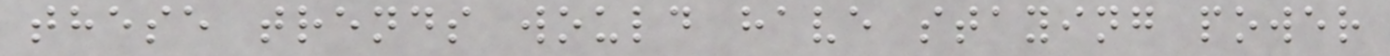these trends would have staying power
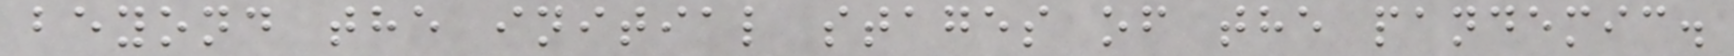beyond the initial stages of the pandemic.
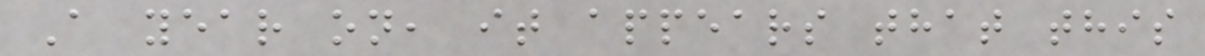A year on, it appears that this
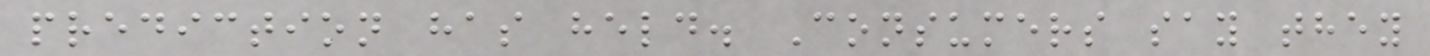prediction has held. Consumers say they
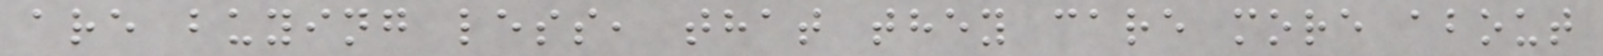are buying less, that they care more about
